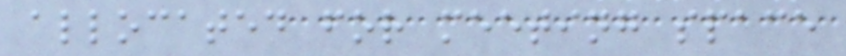allocated for meeting space
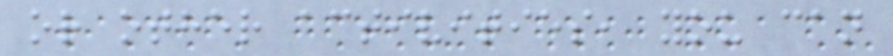or other activities, you can
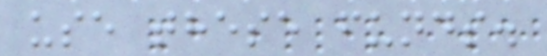use these funds.
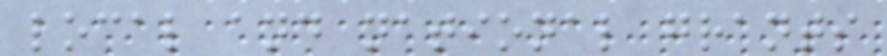local and national grants
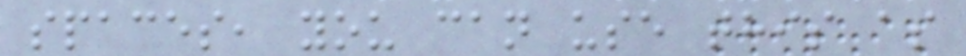spaces, you can use this as
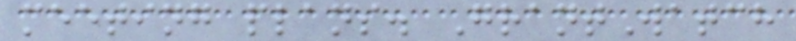meeting plans. GrantWatch
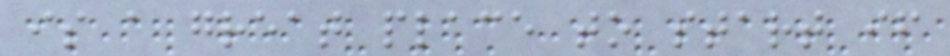is a great place to start if
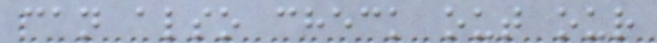can also check out our
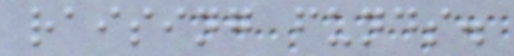raising funds.
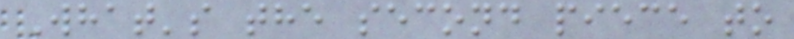What's the second piece to
